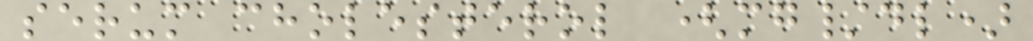serum cholesterol (mg/dl)
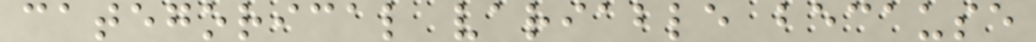categorical variable because
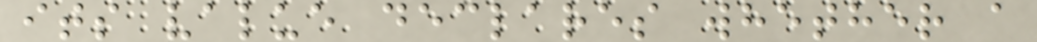its value declares whether a
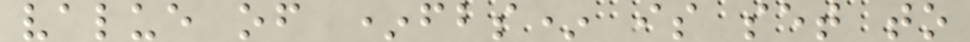value of *fbs* is set to
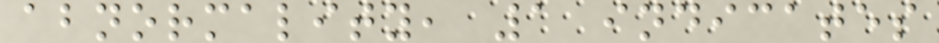abnormality, 1 indicates
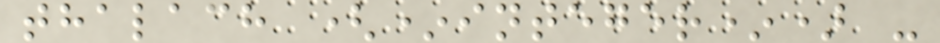thalach (*integer*) -
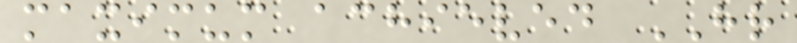maximum achieved HR
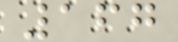167
